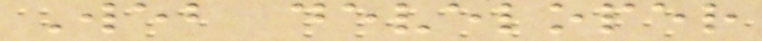Web developer
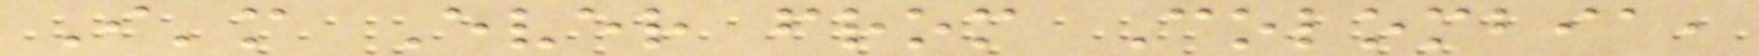I'm Ever from Colombia,
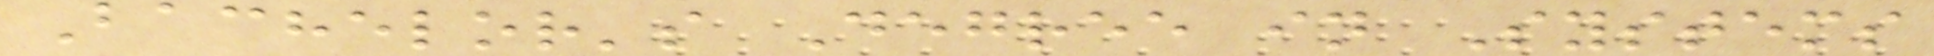Bachelor's Degree in Systems
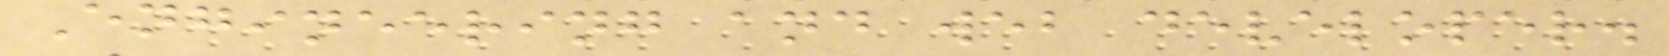Engineering and web developer.
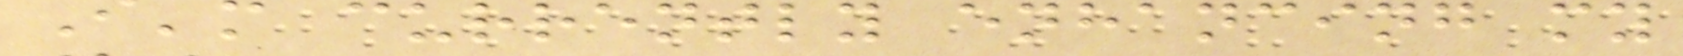I'm currently enhancing my
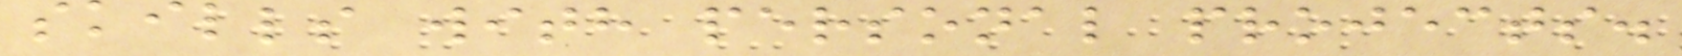skills with personal projects.
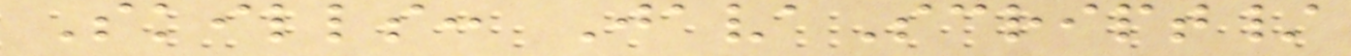Skills: JavaScript/
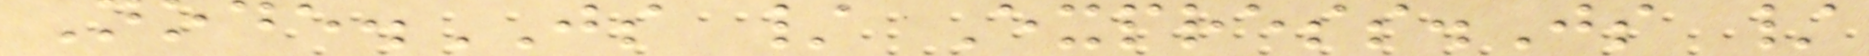Node.JS / Express.Js /
